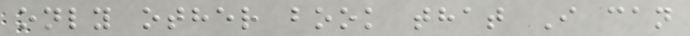only other book that I can
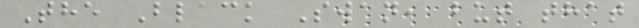The Black Swan, but that
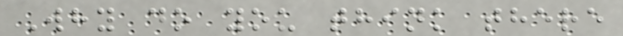Why do you think there
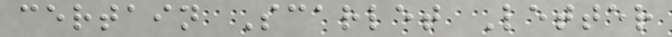certain Scarlet Letter
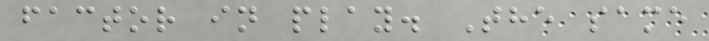factor in play. The same
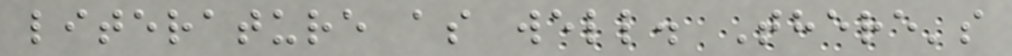literature as well. There's
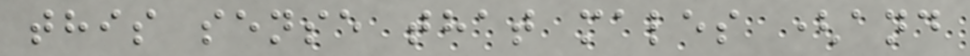this sense that males (and
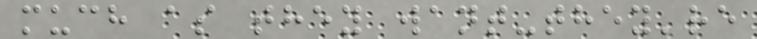much as they want-they're
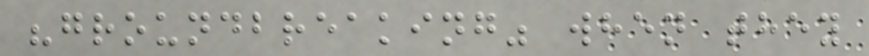"groundbreaking" when they
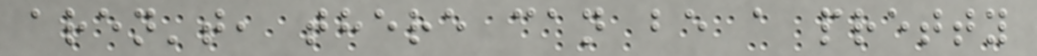aren't, there can be a pretty
